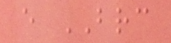e BRC
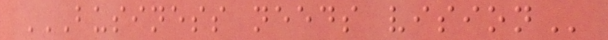BUSINESS NEEDS VISION
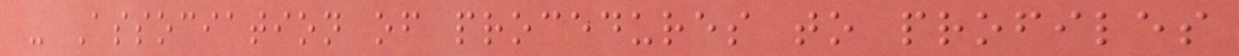- Association of procedures to profiles
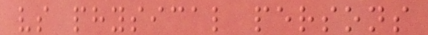vs physical persons
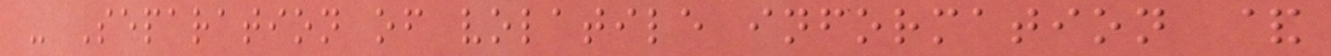- Separation of volatile information &
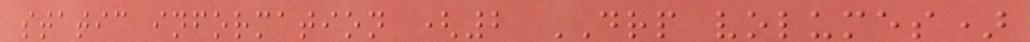static information (2 DRP volumes)
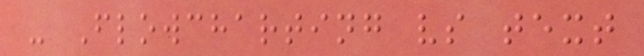- Flowcharting vs text
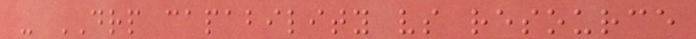- DRP capability vs resource
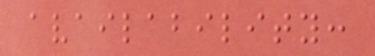availability:
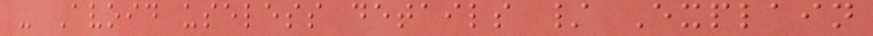- Avoid useless details / Explain
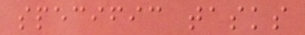specific tasks
